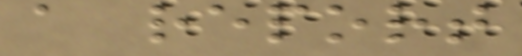a report
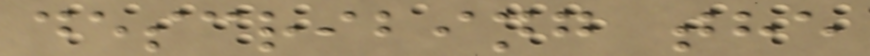describing the
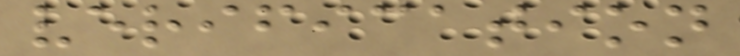verification
